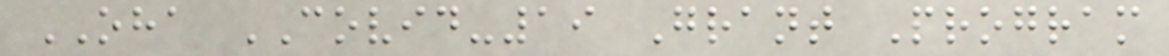OHA COVID-19 Grant Program
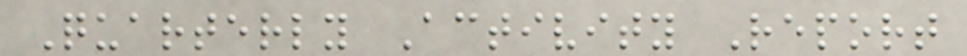Quarterly Activity Report
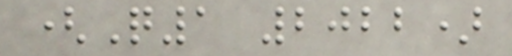(Q1 2022)
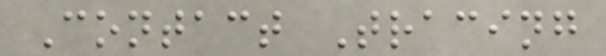Contact Tracing
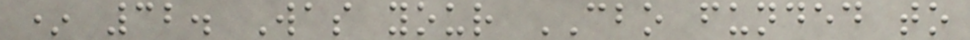* 32. Was your CBO funded to
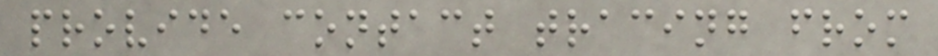provide contact tracing from
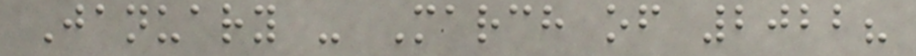January - March of 2022?
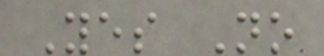Yes No
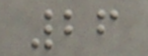26
